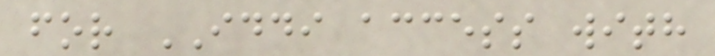for IDDI access with
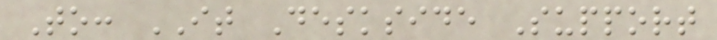To: IT Deskside Support
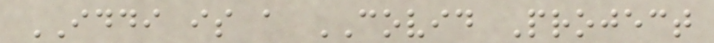IDDI is a COVID Project
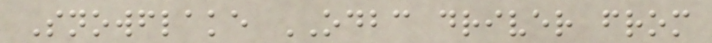Snowflake ODBC driver from
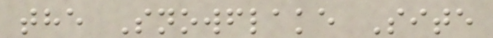the Snowflake Site
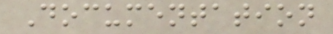Documentation
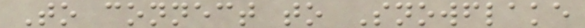To connect to Snowflake
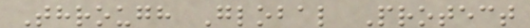Through Global Protect
